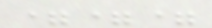===
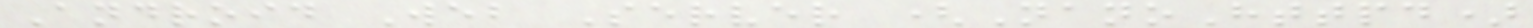Android Web Server (NanoHttpd)
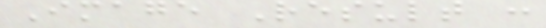Image Result :
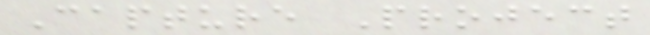Capture Project
